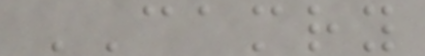CAMRY
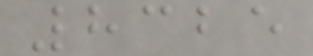8325
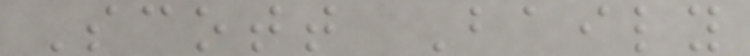Scott Baily
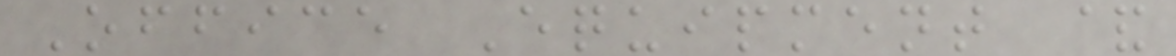Office Equipment &
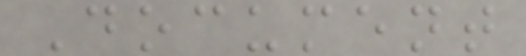Document
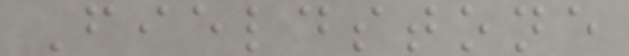Fieldstone
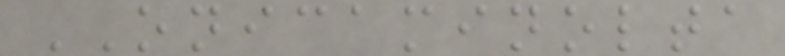ONICAMINOLTA
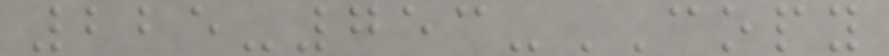225-753-COPY
